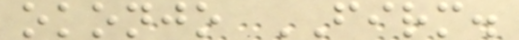okonjo FIRM.
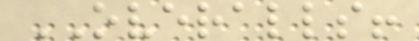OVERALLS!
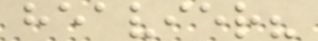heavier?
